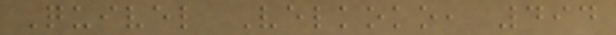Quivel Velkoko, 494
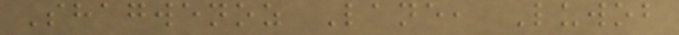Shagwenoz Lane, Luwob
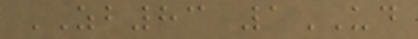ZB83 1UD
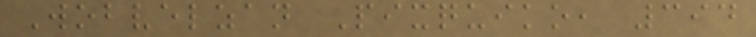Wobvelzan Pixquiko, 394
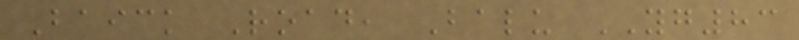Baick Road, Balu YG83
